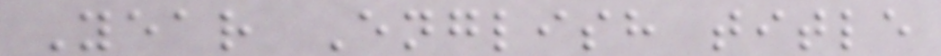Year English title
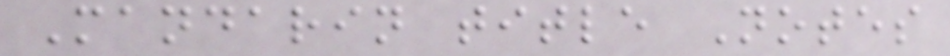Mandarin title Notes
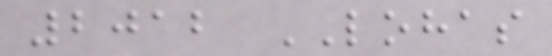2012 LOHAS
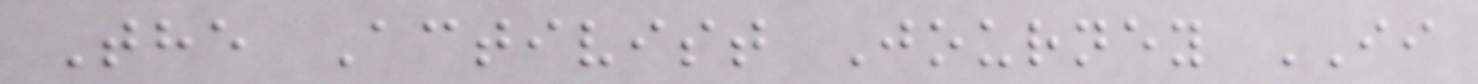The Activist Journey II
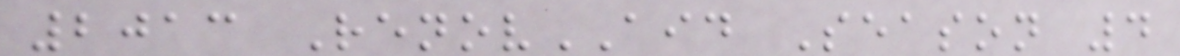2013 RenovAID Season 4
